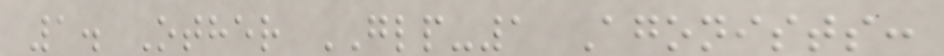1. Other GLP-1 Agonists:
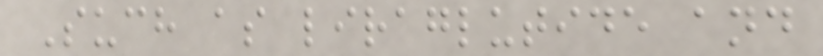Such as liraglutide and
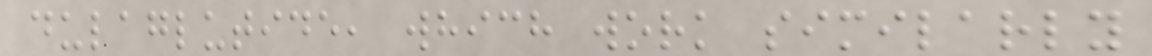dulaglutide, which work similarly
